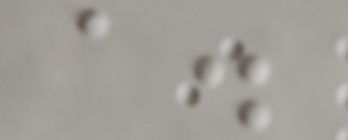a.
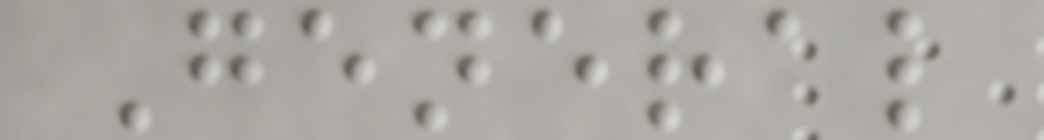General
